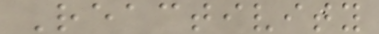Reactivity
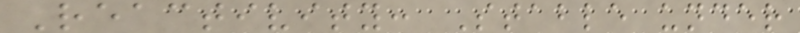Reactivity: Stable under
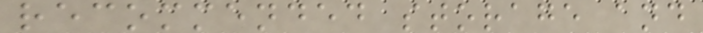recommended storage and
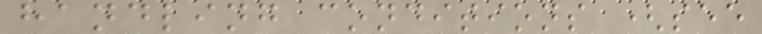handling conditions (see
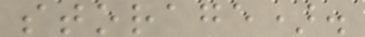storage).
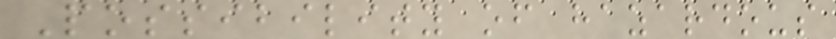Possibility of hazardous
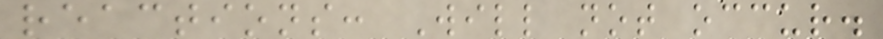reactions: Will not occur.
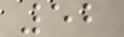52
